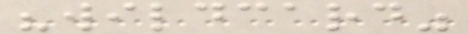"wildcard"
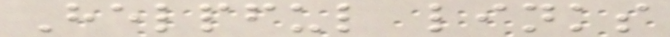Helpful links
